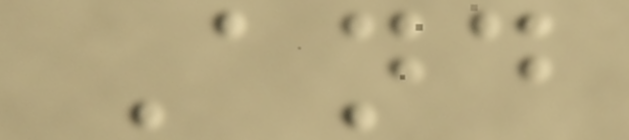And
